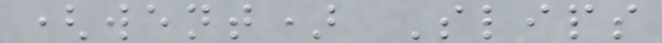(went) Slips
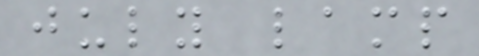july lamp
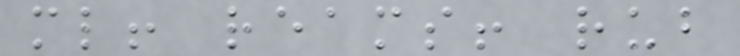ml! reams! rub
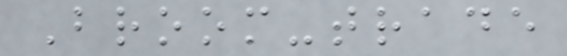Broom-trade
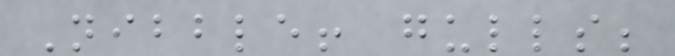Nibble! gulls;
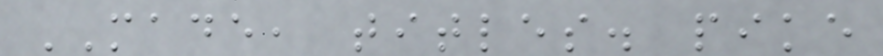MADE, titles. pike
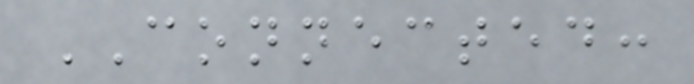CONNECTED:
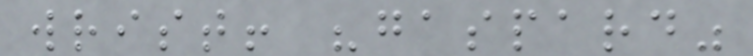wrist! "gaspard"
